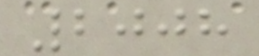2008
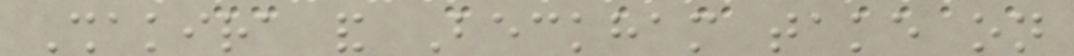Shakira and Beckham take on
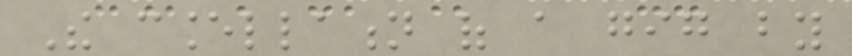The cancellation of a gig by
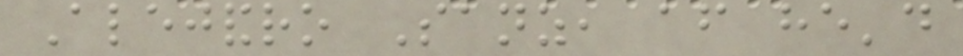Alejandro Sanz, after he'd
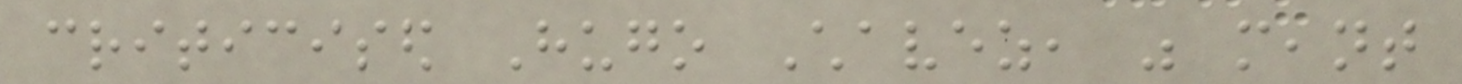criticised Hugo Chavez, was meant
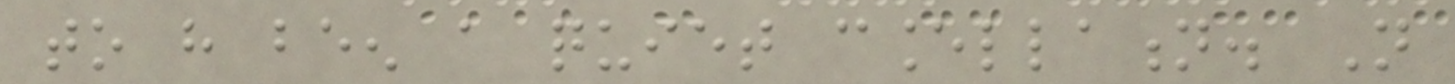to have been a quiet cancellation. Not
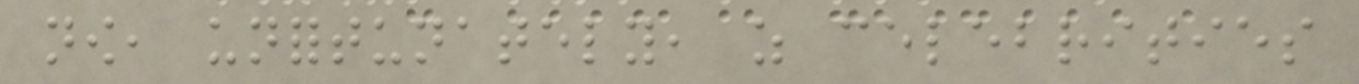now, unfortunately, as celebrities
